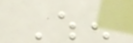When
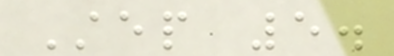Step 5.
